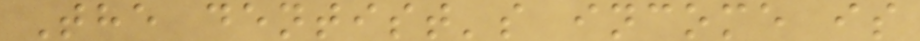The dentist's income is
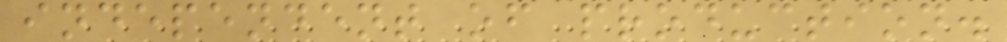independent of production.
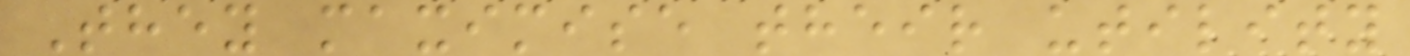They maximise their utility
